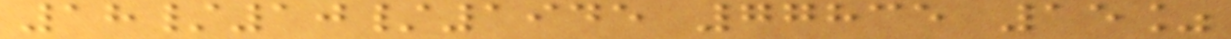18/10/1945 77835 15%
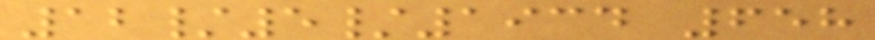12/5/1934 658
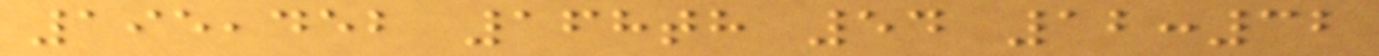195,452 168th 54 12:32
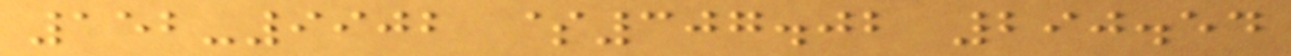152-9902 $307.02 290.54
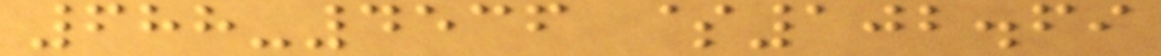688-4536 $102.69
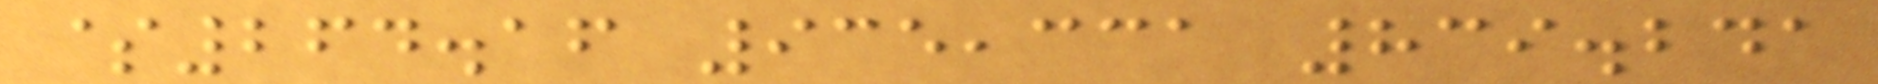$264.16 935,331 839.241
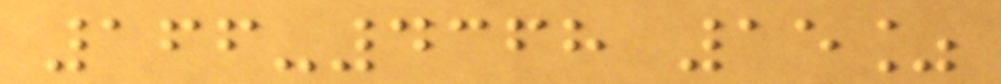166-4368 15%
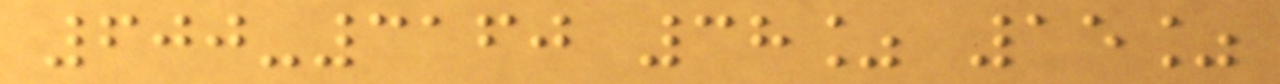600-3160 38% 15%
